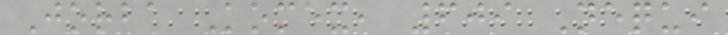Jorba Komex, 609 Nequi
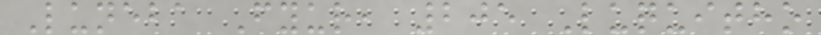Luneba Fyur, 205 Luquitho
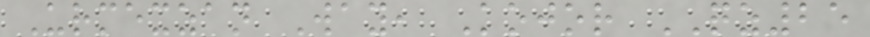Urmexzan Way, Kojor QZ25
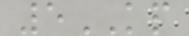5KP
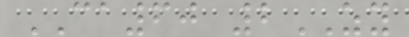CA60 2ZY
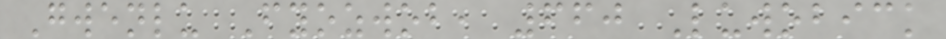Gwenlu Fyozwob, 660 Luwobick
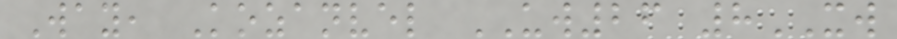Way, Kozanvel UW26 8XW
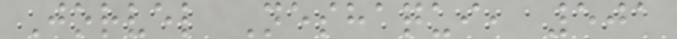Jorvel Neshaqui, 501
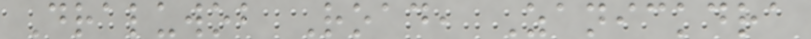Draluwob Road, Zanickdra
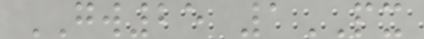GW25 1PX
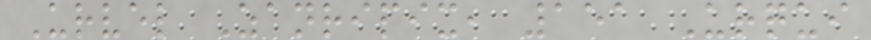Urvel Zanripix, 151 Urqui
